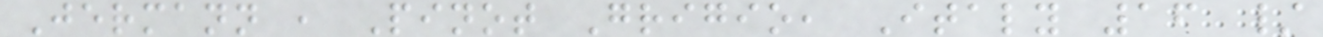Jermann , Pinot Grigio, Italy 16 /
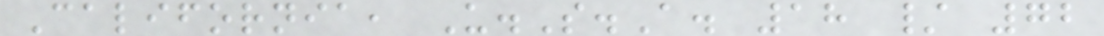California, U.S.A. 18 / 72
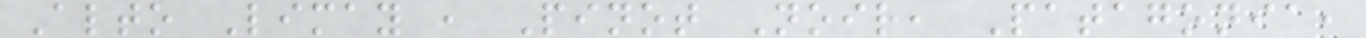Alto Limay , Pinot Noir, Patagonia,
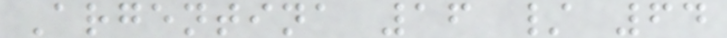Argentina 16 / 64
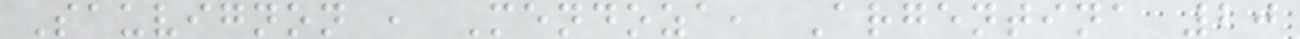Sauvignon , Mendoza, Argentina 20
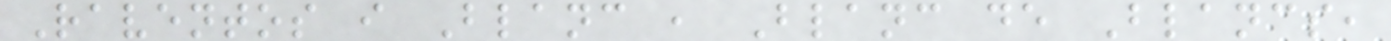Raventos i Blanc , Blanc de Blancs,
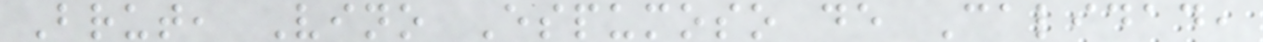Brut, Vino Espumoso de Calidad,
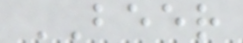BEER
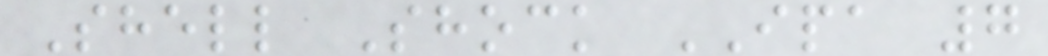Shell Shock IPA 7
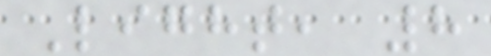Light, 8
